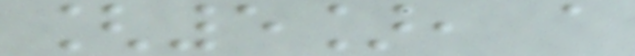[5], a
